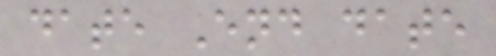date End date
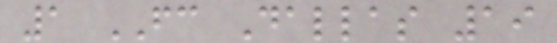1 FC Dallas 19
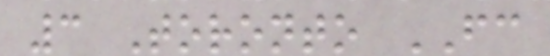3 Toronto FC
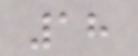18
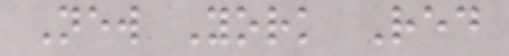New York Red
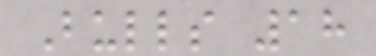Bulls 18
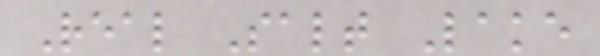Real Salt Lake
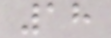18
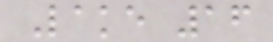Lake 16
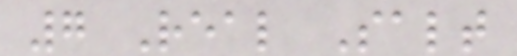7 Real Salt
